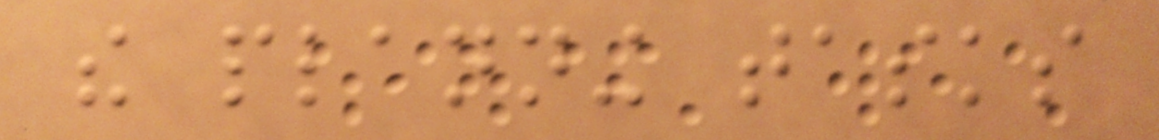the planning tasks
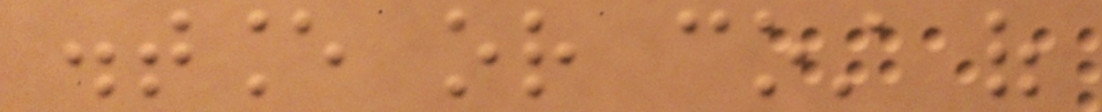distance or cost of
